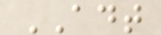ADT
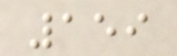159
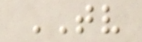TV
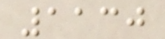1130
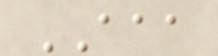AAA
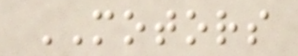MOTORS
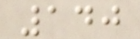140
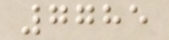7785
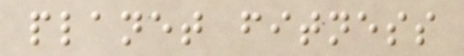planet fitness
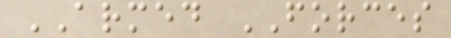ARMED FORCES
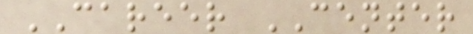CAREER CENTER
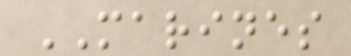MARINES
